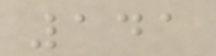141
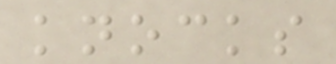knocks
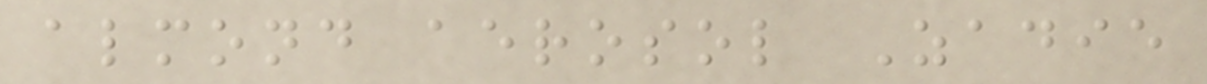almond aerosol Zadie
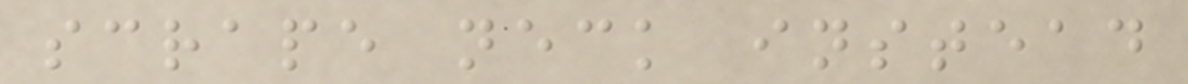scrape neck instead
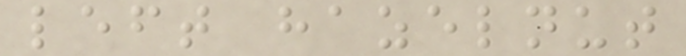left hazelnut
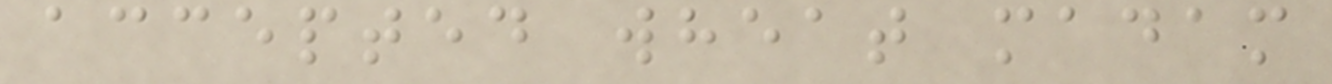accepted wheat madam
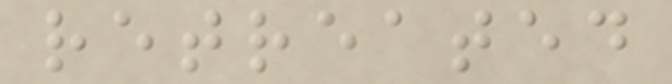retreated
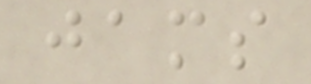jams
